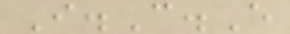I.C.E
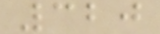320
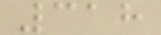318
